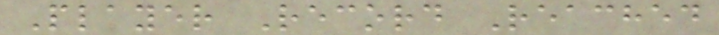Player Record Reached
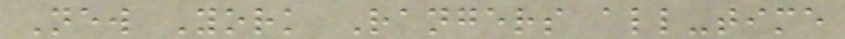New York Rangers all-time
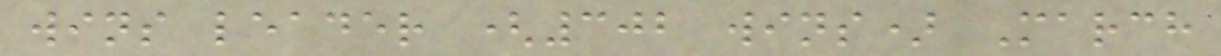wins leader (302 wins) March
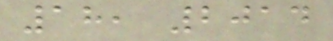18, 2014
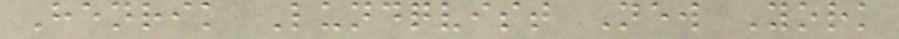Henrik Lundqvist New York
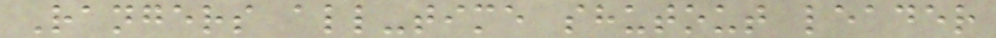Rangers all-time shutout leader
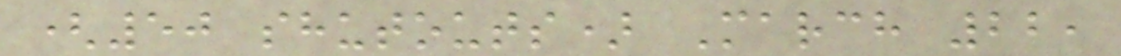(50 shutouts) March 22,
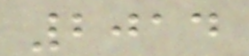2014
